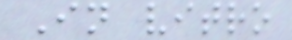In vitro
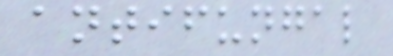antifungal
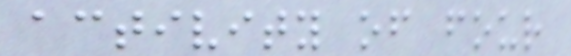activity of four
